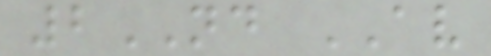2ND AV
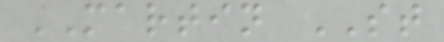MARTIN ST
